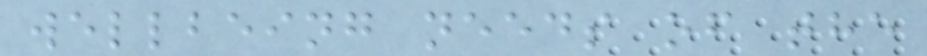wellbeing needs of the
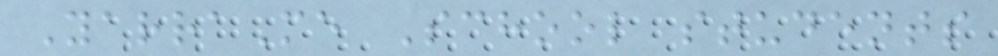YarraMe School students
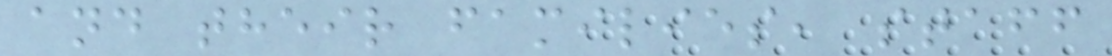and their families, staff
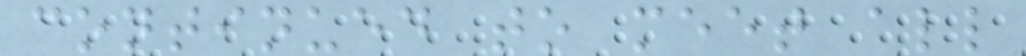continued to meet all
